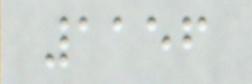1156
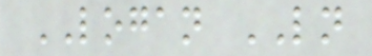LOGAN LN
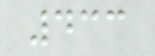433
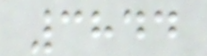3844
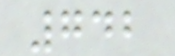742
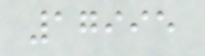17995
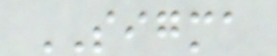SIGMA
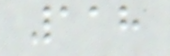118
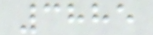3885
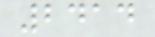2414
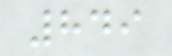849
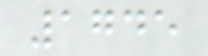1745
